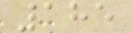185
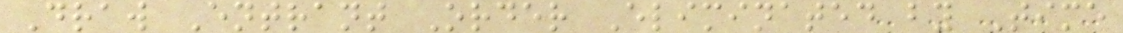Draw Entrant Order Eliminated by Time
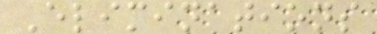Eliminations
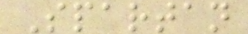Spartan
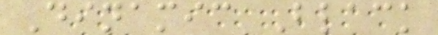Dinamic Black
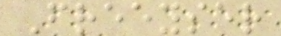Freeyser
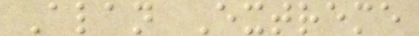Alan Extreme
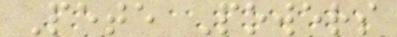Pete Powers
